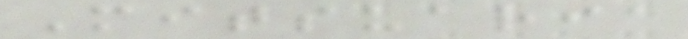Mitsuaria
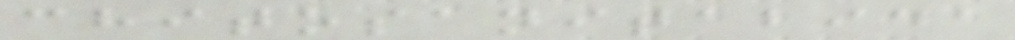chitosanitabida
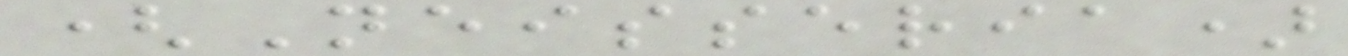(Neisseria)
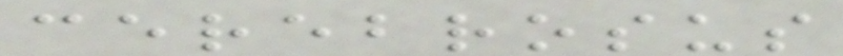cerebrosus
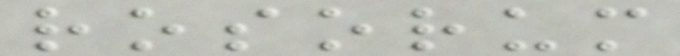rosorum
